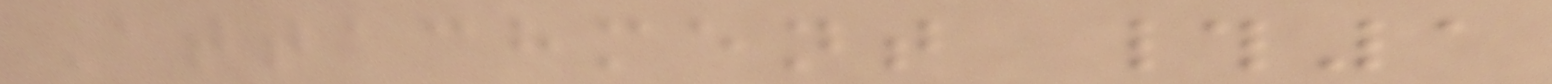Attachment #1
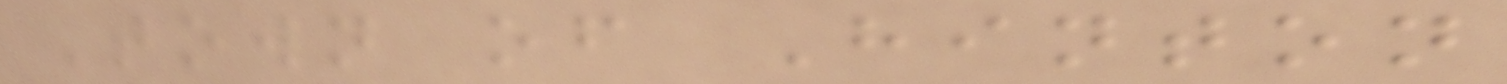Town of Hinton
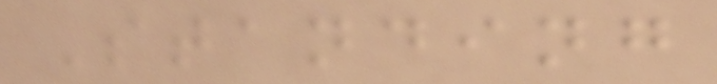Standing
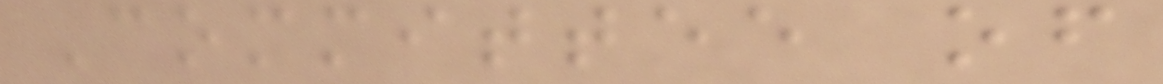Committee of
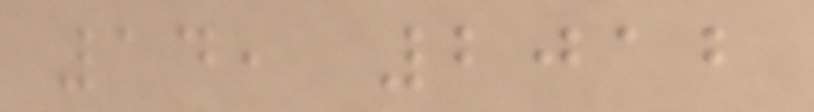14, 2012
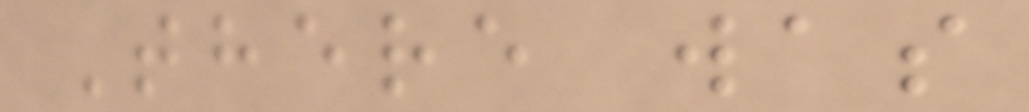There was
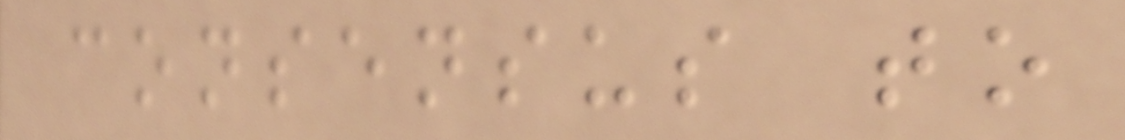consensus to
